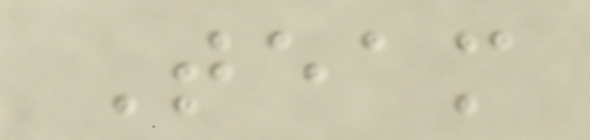Team
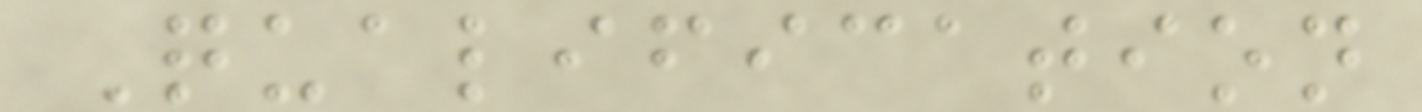Qualification
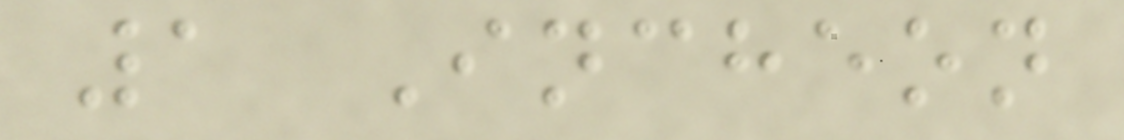1 Incheon
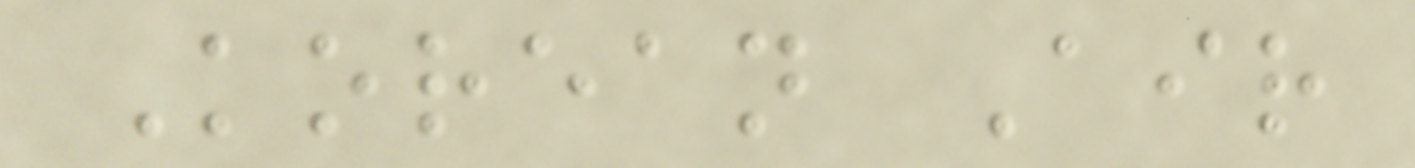Korean Air
